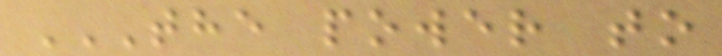THE POWER TO
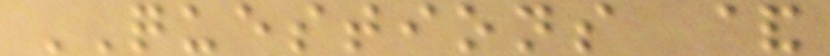QUESTIONS &
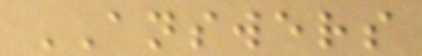ANSWERS
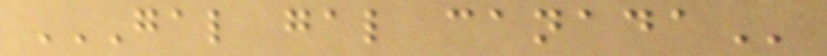GAL GAL CANADA
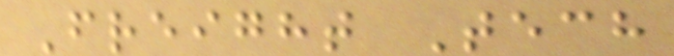Freight Tech
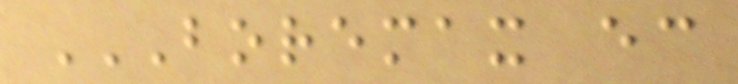BOREMAX EC
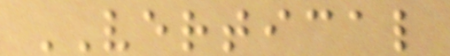VERTICAL
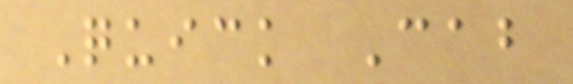Quick Cab
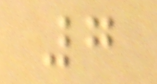7
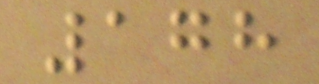178
